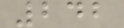242
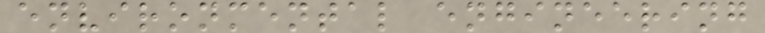environmental engineering
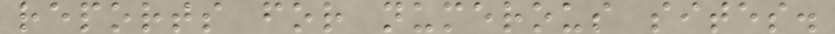reports for numerous sites.
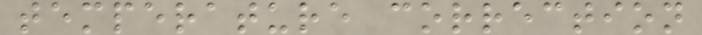temperature correction
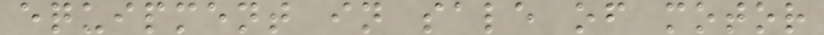equipment in sale of motor
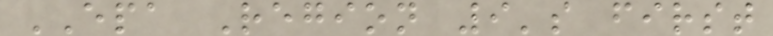EPA Region 9's first
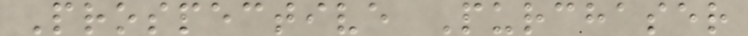Prospective Purchaser
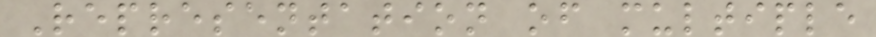Representation of multiple
